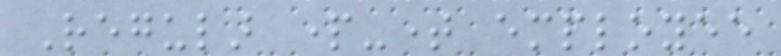Regular part-time employee
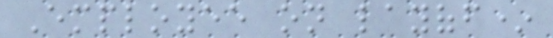Employee on layoff*
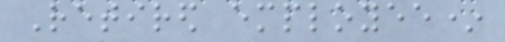Retired employee*
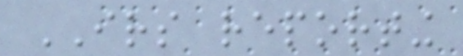IRS reporting
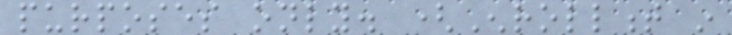purposes only. (Enrollment in
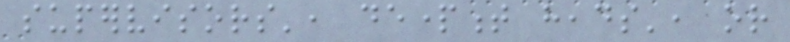supervisors', department heads', or
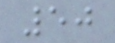50
